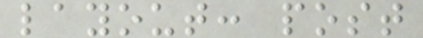layout: post
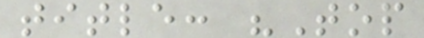title: "Top
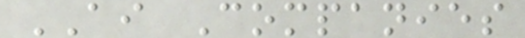AI Companies
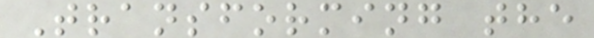Transforming the
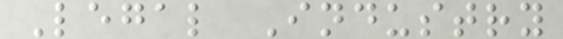Legal Industry
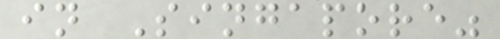in Singapore"
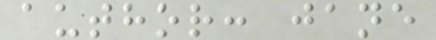author: jane
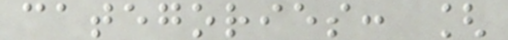categories: [
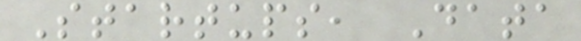Startups, Data
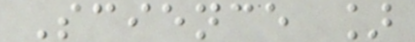Science ]
